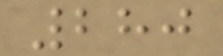280
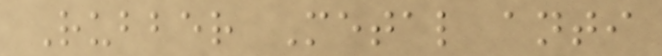Rubber Metal anti
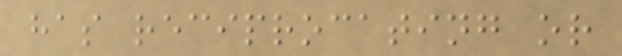has reciprocating or
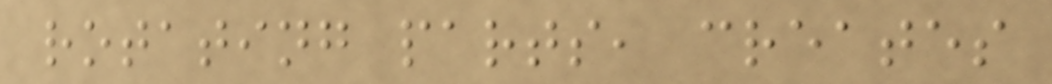rotating parts, creates
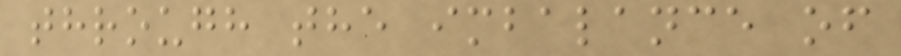through the imbalance of
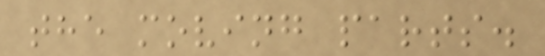the moving parts.
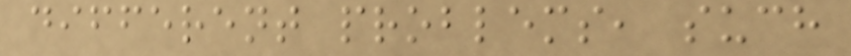different problems, such
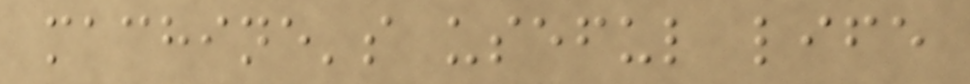machine's useful life
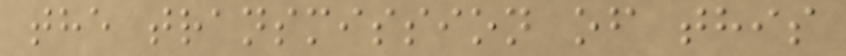the transmission of this
